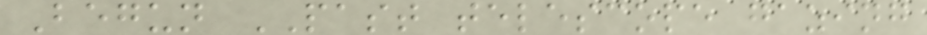Begun PAST telescope gazing
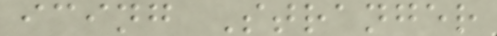icing Stranger
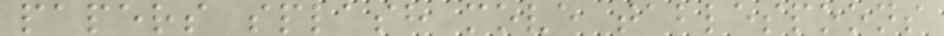papers splash move tablespoons
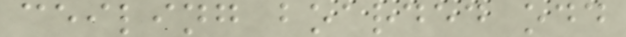ceiling boarded odd
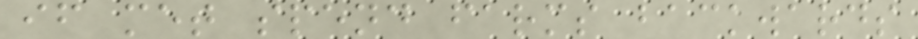if met spend farms backwards
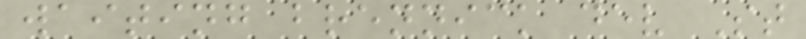waiting brennick dev St
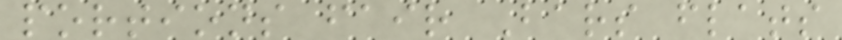portions fair Bars flats
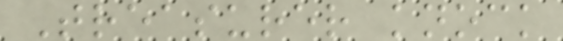Treasurer knock
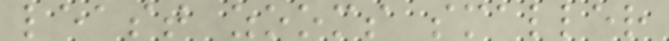least zooms smaller
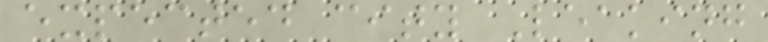expected city Leaking
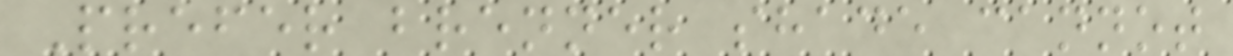Prefer brenner shade cannot
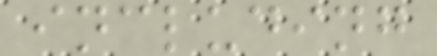including
